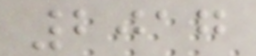2017
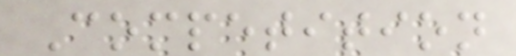Competition
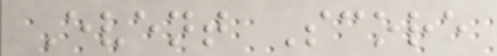Event Score
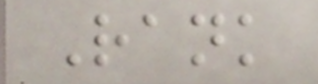Rank
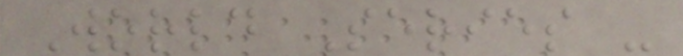World Series -
